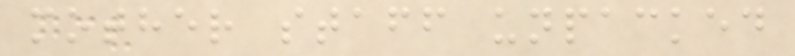mother staff unpacked
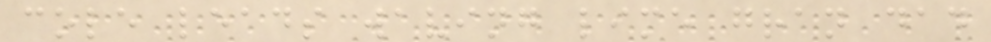cole leads waving lime gran dad
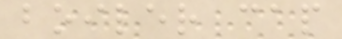boiler cap
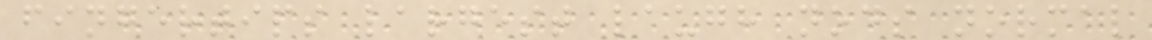fingertips largest laugh nods normal
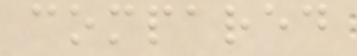compared
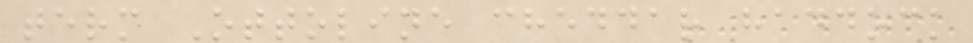term Ottoline cheddar haddock
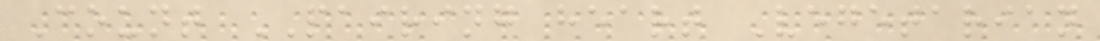Count PAIRING heart Vegetarian
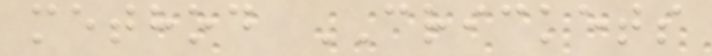method CRICKETS
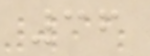36
